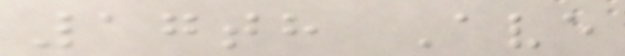17th Ave
